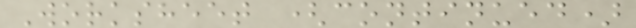Worksheet (continued)
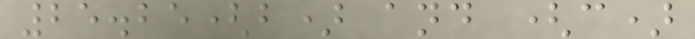25.25(b) and (c)
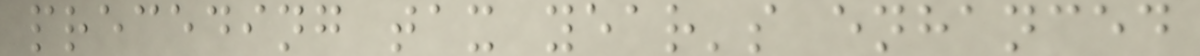preceding tax year's enhanced
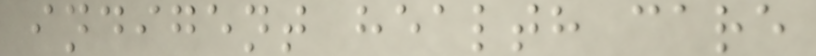indigent health care
